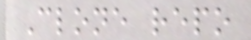Clone repo
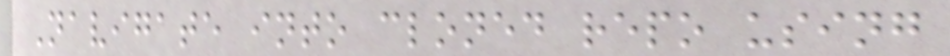Navigate into cloned repo using
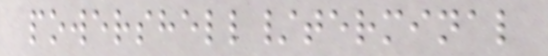powershell/terminal
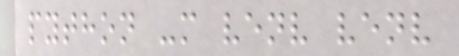python -m venv venv
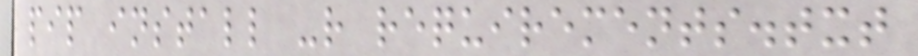pip install -r requirements.txt
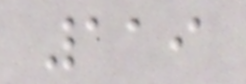119
